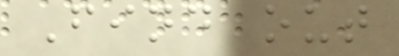Find out
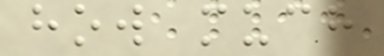how much
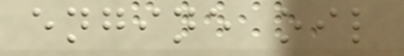engine oil
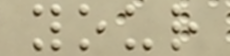your
